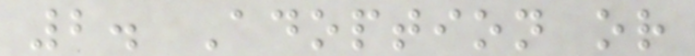2. Adoption or
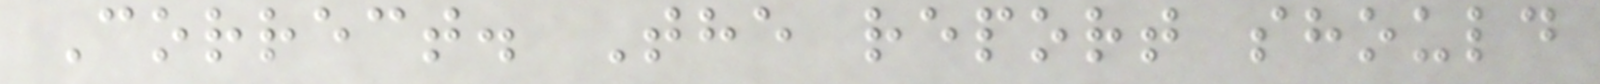Correct. The report should
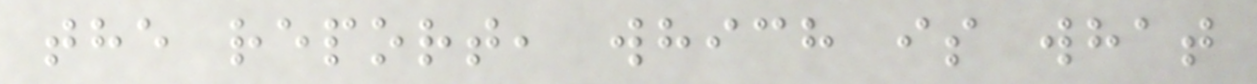the report, which is what
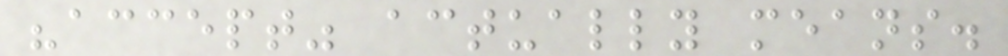"accept" actually means.
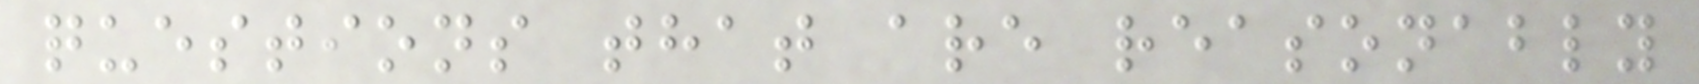questions that are reasonably
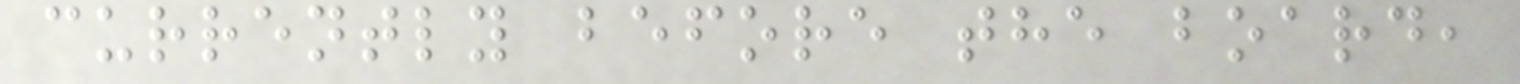currently before the board,
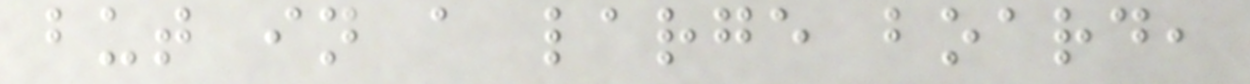but in a large board,
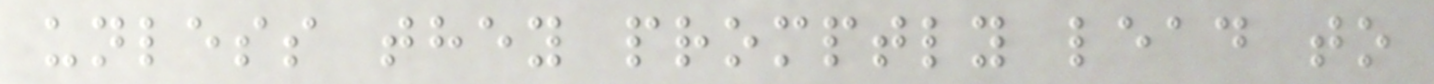unless they promptly lead to
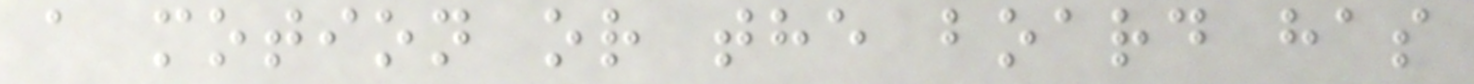a motion or the board has
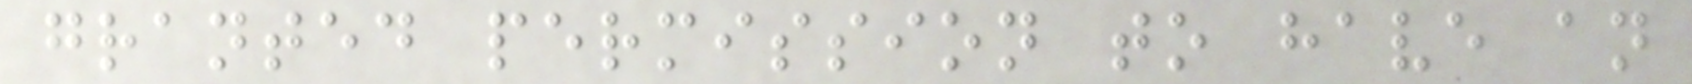granted permission to have an
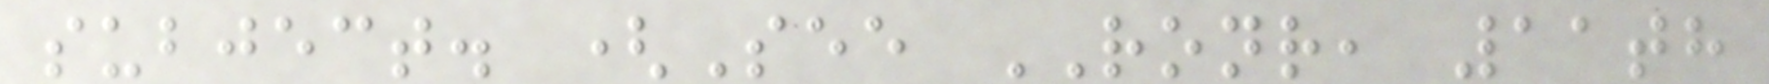subject. (See RONR, 11th
